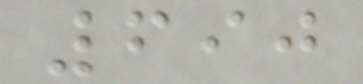690
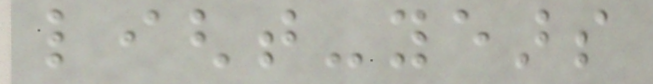light-years
